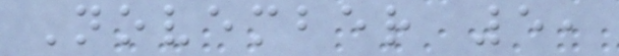November 5,
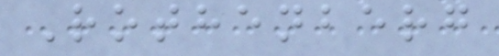Rothenberg
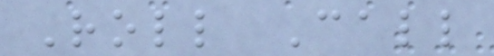Roll Call
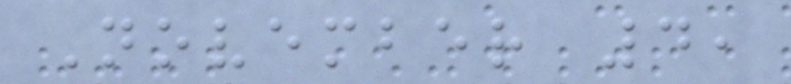November 4,
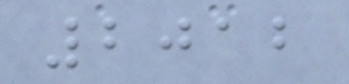2012
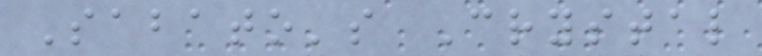Sabato's Crystal
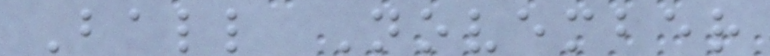Ball November
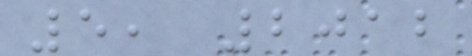5, 2012
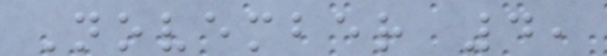November 4,
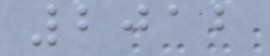2012
